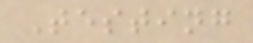Testing
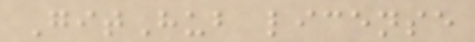GitHub license
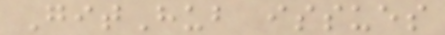GitHub issues
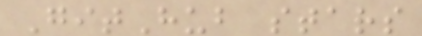GitHub stars
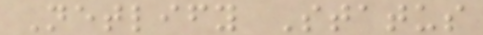Netlify Status
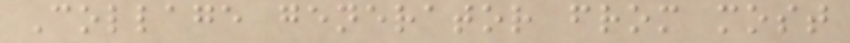Collage generator from most
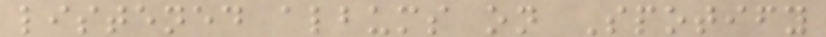listened albums on Spotify
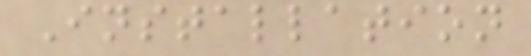Installation
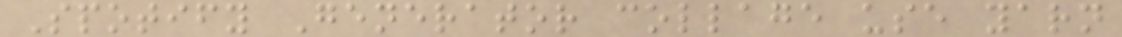Spotify Generator collage use yarn
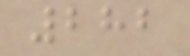282
